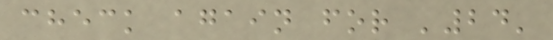check again for '24'
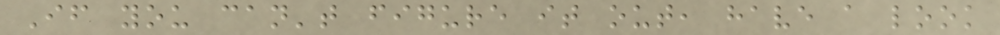If you can't figure it out, have a look
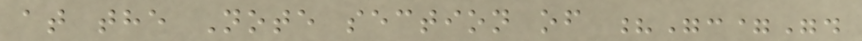at the Note section of ?":=".
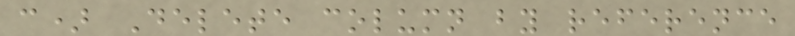c) Delete column by reference
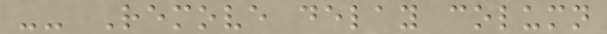-- Remove delay column
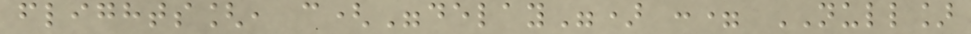flights[, c("delay") := NULL]
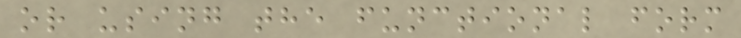or using the functional form
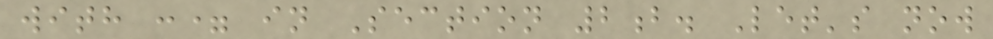with := in Section 2b. Let's now
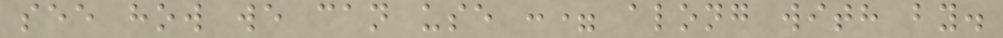see how we can use := along with by.
